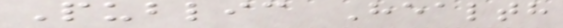Public Health
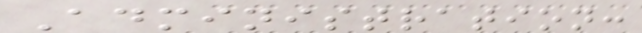Administration:
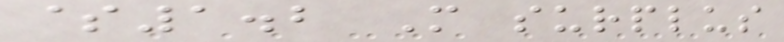$1.2 M surplus
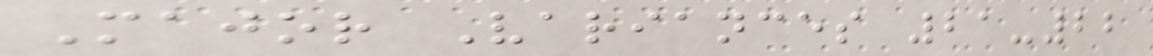Major Variances 21-22
